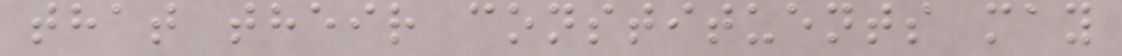that their constituents may
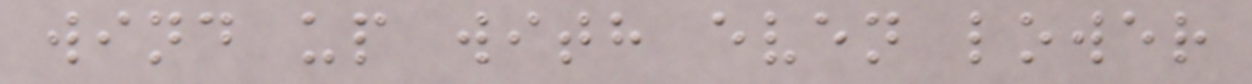wind up with even lower
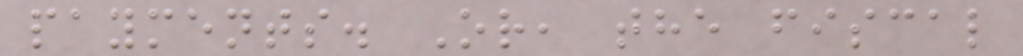payments. Or, the fiscal
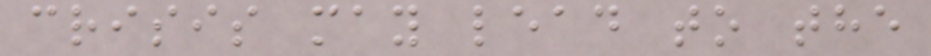crisis may lead to the
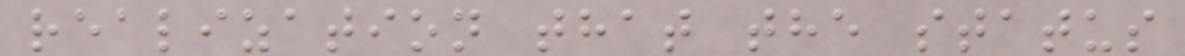realization that the status
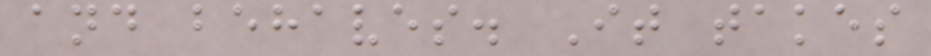and behaves. It takes
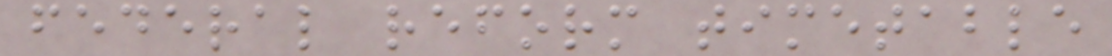federal reform timetable
